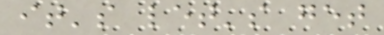it's let's get
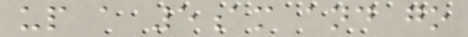up a 5am and go
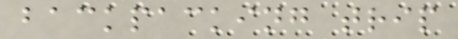backpacking trip
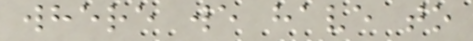where we have to
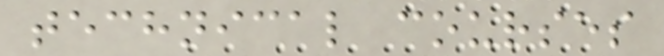technical courses
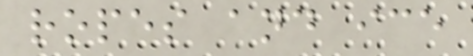ropes and ice
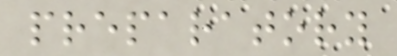preparatory
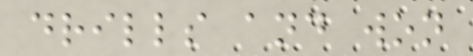drills and won
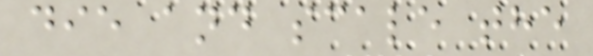die and scale the
